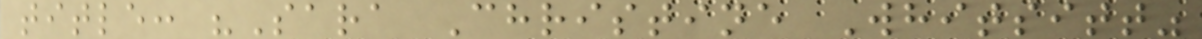title: "Sara Christine Whitsitt"
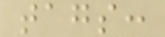tags:
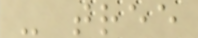- tree
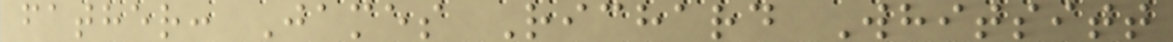father: James Richard Whitsitt
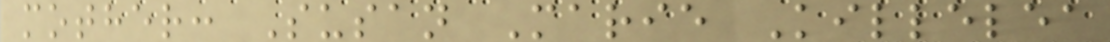mother: Susan Marie Killelea
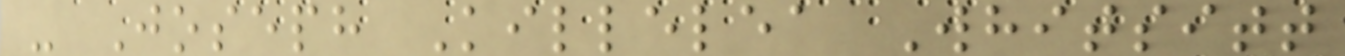- Joseph Killelea Whitsitt
